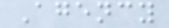Agency
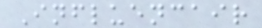Influencair
